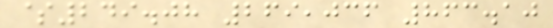$249.08 269,036 863.10
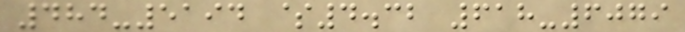484-5194 $4.32 618-6079
